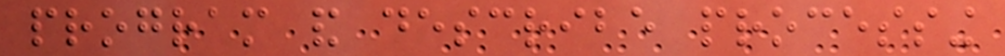program and describe processing
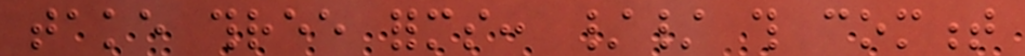take three forms: // this comment
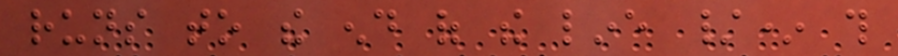runs to the end of the line /* this
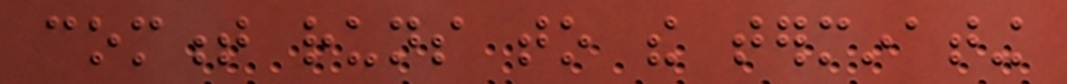comment runs to the terminating
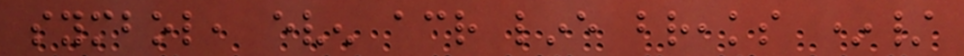symbol, even across line breaks */
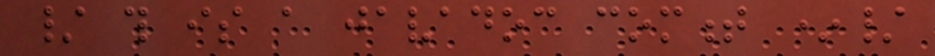/ this is a javadoc comment */
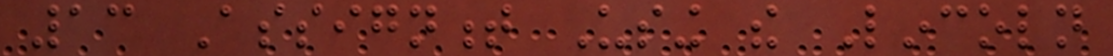13 Assignment Using the Lincoln
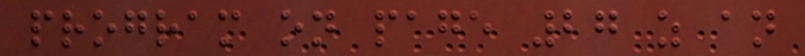program on page 27 as an
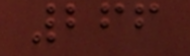266
